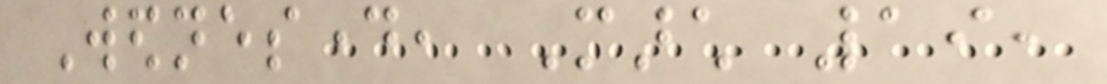Wednesday, March 19,
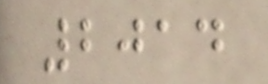2014
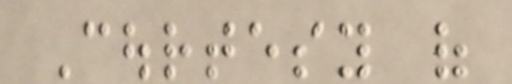Courtesy of
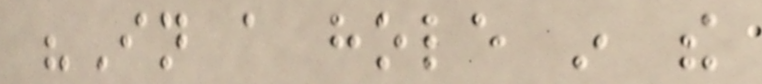"In a hole in the
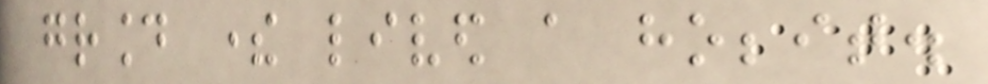ground there lived a hobbit.
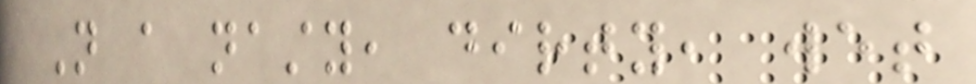Not a nasty, dirty, wet
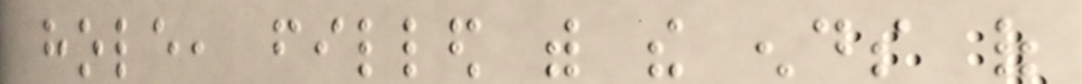hole, filled with the ends of
